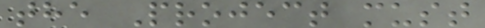the Project must
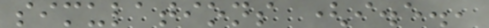simulations (i.e.,
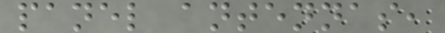panel antennas,
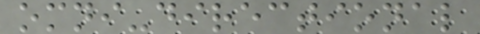omni-directional
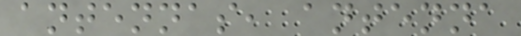antennas, antenna
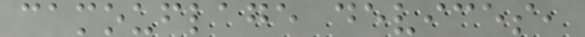camouflage devices,
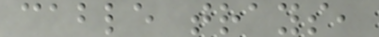cable trays,
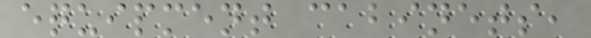equipment cabinets,
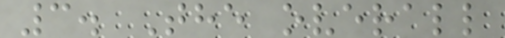3. The overall
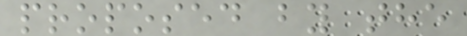proposed by the
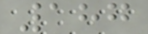187
